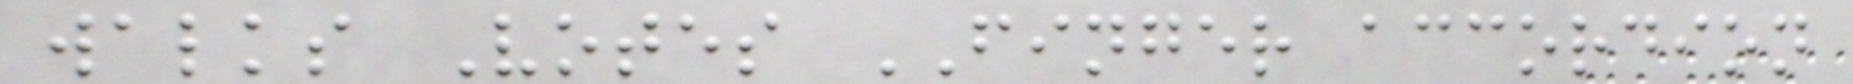walks Votes FINGER accordion
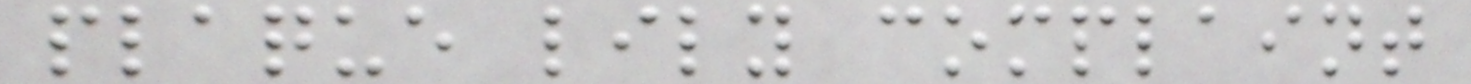plaque lily complaint
